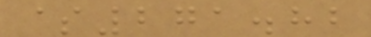$271.82
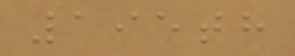195th
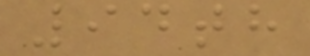94th
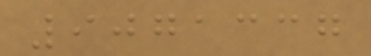9071337
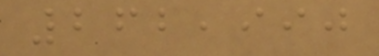262,990
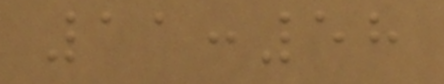11:58
